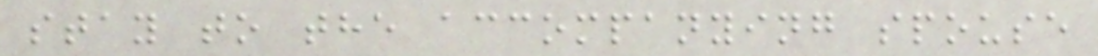stay to the accompanying spouse
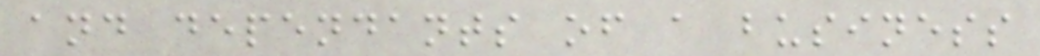and dependants of a business
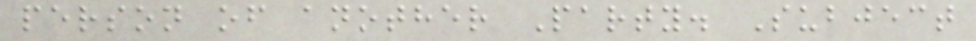person of another Party. Subject
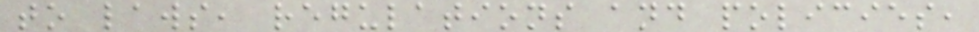to laws, regulations and policies,
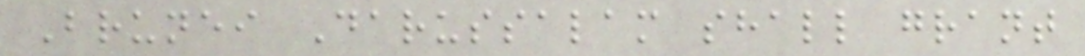Brunei Darussalam shall grant
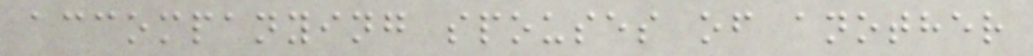accompanying spouses of another
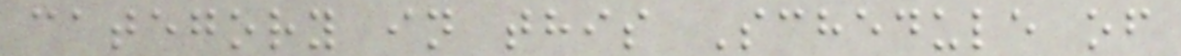category in this Schedule of
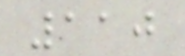110
